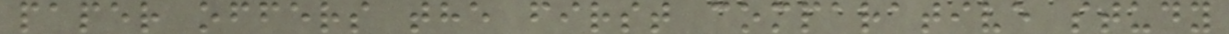paper offers the first comparative study
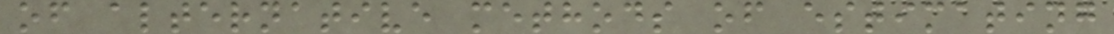of alternative methods of estimating
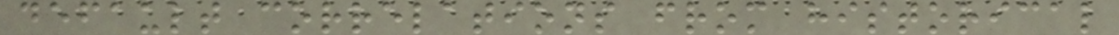default correlations from historical
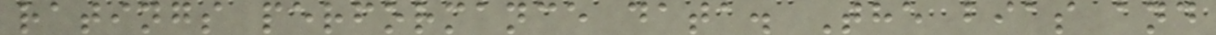ratings performance data. The bias and
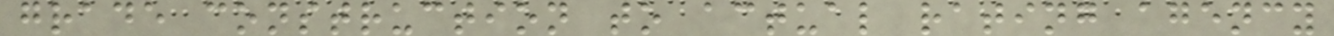grade construction to actual rating agency
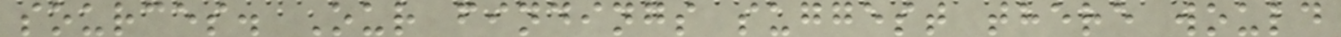sources. Our findings suggest there would
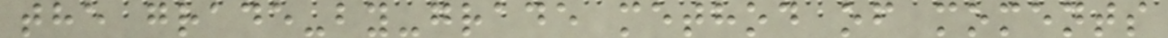the grade-by-grade method of moments
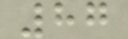87
